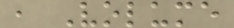, Volume
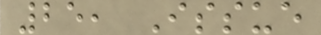25, Issue
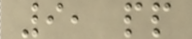9, pp
